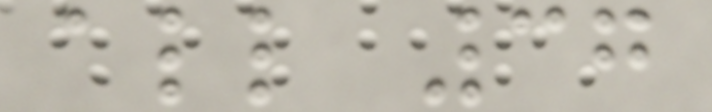all 37
